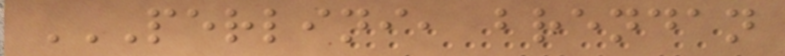PERLINI, BRENDAN
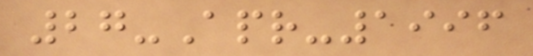27-Apr-1996
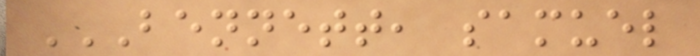BENNETT, SAMUEL
